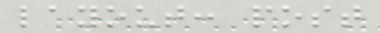layout: post
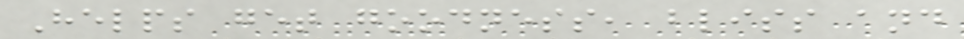Helps get goodness, bliss and
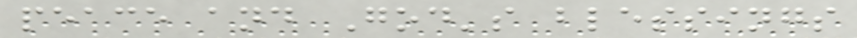peace and God's blessings
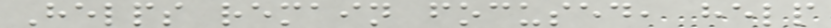Helps remain focused, help
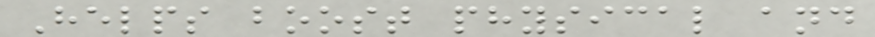Helps boost physical and
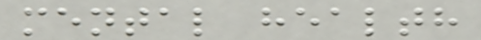mental health
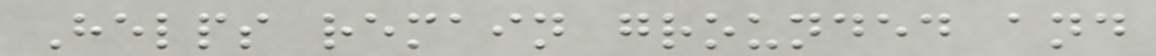Helps remain grounded and
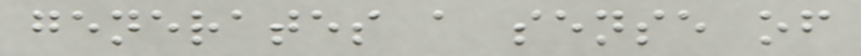generates a sense of
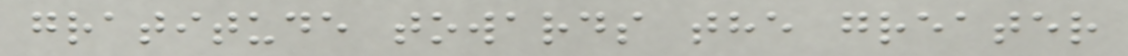gratitude towards the greater
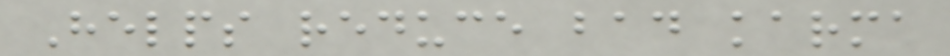Helps reduce bad karma
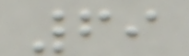69
